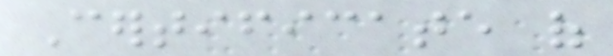Certificate of
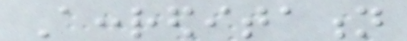Accreditation
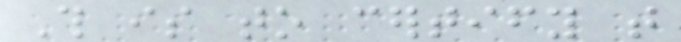This is to certify that
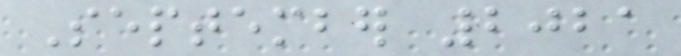September 2021
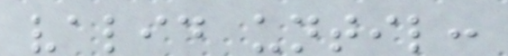valid until:
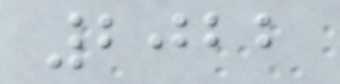2022
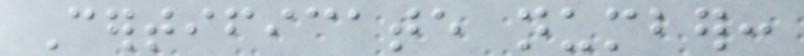Certificate number:
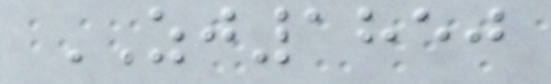ZJ1850
